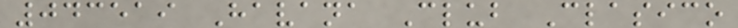043519 Havana Club Clasico
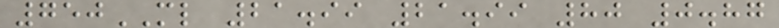750ML 21.99 21.99 80 0.87
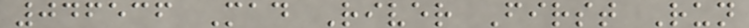046536 Mad River First Run
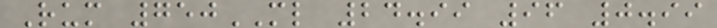Rum 750ML 24.99 96 0.99
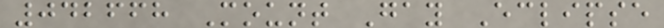042668 Mount Gay Eclipse
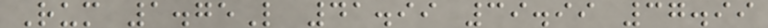Rum 1.75L 41.99 39.99 37.99
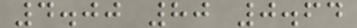4.00 80 0.64
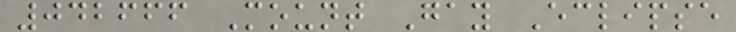042666 Mount Gay Eclipse
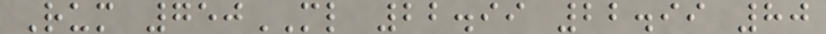Rum 750ML 22.99 22.99 80
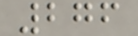276
